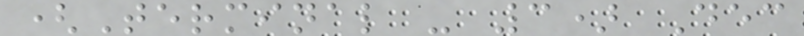(Terminal - 3) Dec
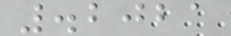.2021
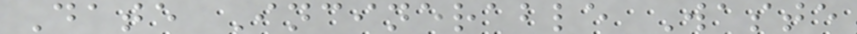Date Incinerable Waste
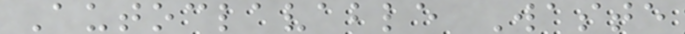Autoclavable Waste
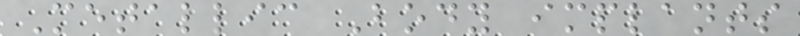Metallic Body implants
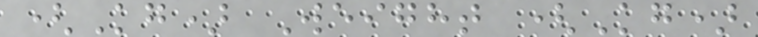(Kg) Weight (Kg)
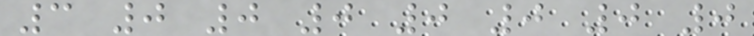3 0 0 0 0 0 0 0
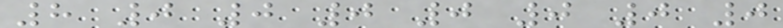8 0 0 0 0 0 0 0
